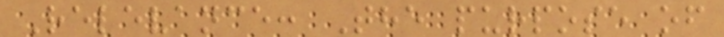Relevance: The purpose of
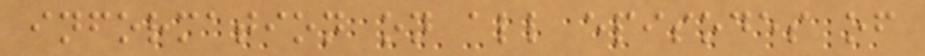information on all episodes of
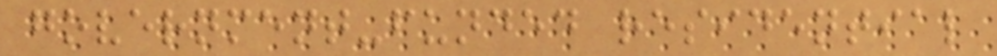government-funded residential
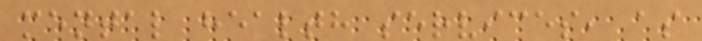mental health services, as
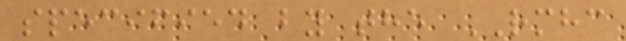specified by the RMHC
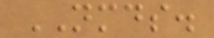NMDS.
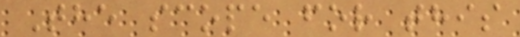The scope for this
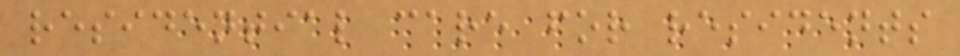residential care for residents
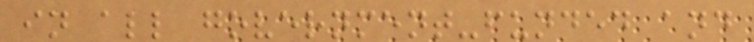in all government-funded and
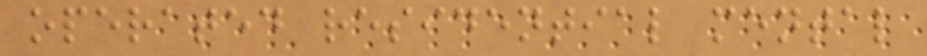operated residential mental
